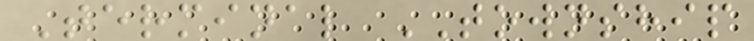Terminal TOWNSHIP
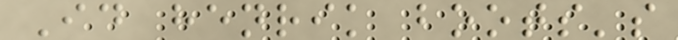Id henrik boots's
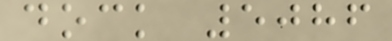dock 5086
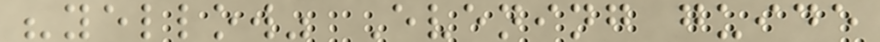"yellow" Evening guide
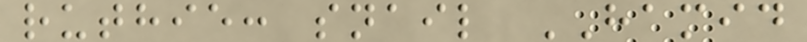ruthie: snail HAMID
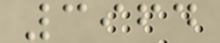3964
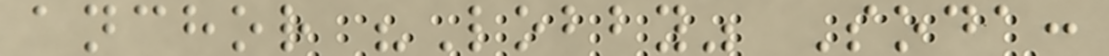anchor "Lobby" Soda:
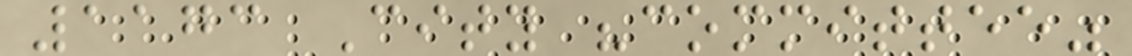1173 City "committee"
